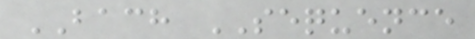BACH SEQUENCE
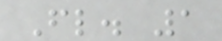Fl. 1
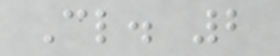Cl. 2
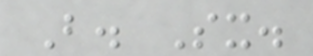B. Sx.
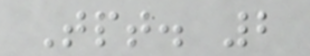Tpt. 2
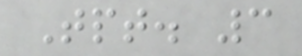Tpt. 3
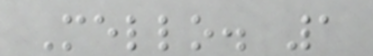Mello. 1
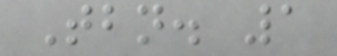Tbn. 1
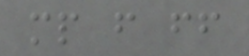mp f ff
